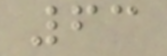63
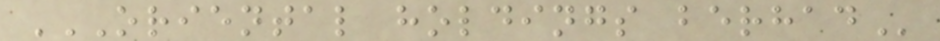ORIENTAL HOLDINGS BERHAD
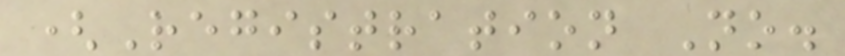(Registration No.
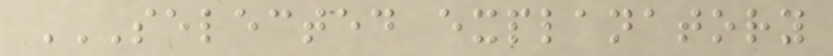SELECTED EXPLANATORY
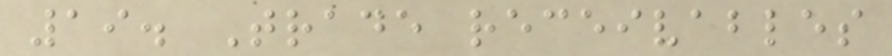19. Trade receivables
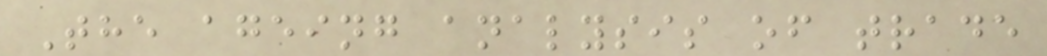The ageing analysis of trade
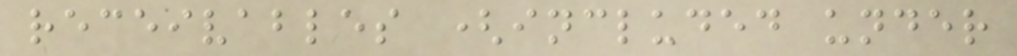receivables (included under
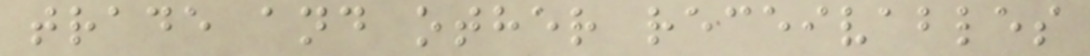trade and other receivables
